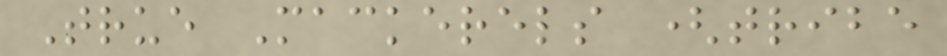True Mackerels (tribe
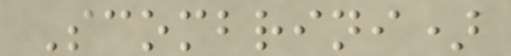Scombrini)
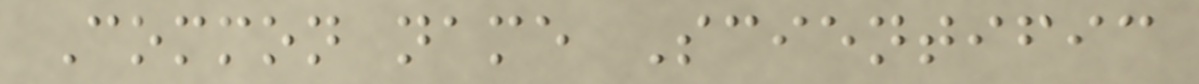Common name Scientific
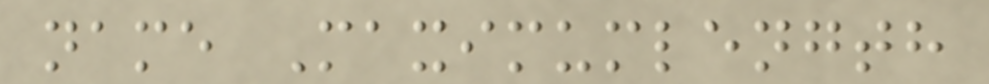name Maximumlength
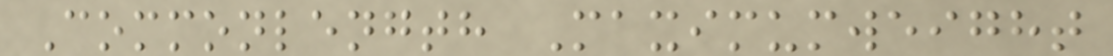Commonlength Maximumweight
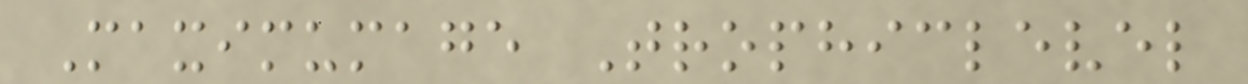Maximumage Trophiclevel
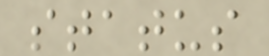status
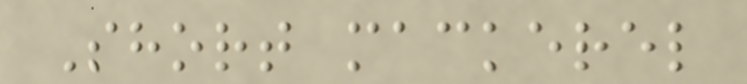Short mackerel
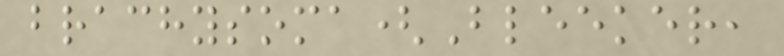brachysoma(Bleeker,
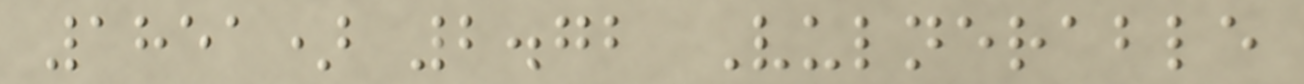1851) 2.72 Vulnerable
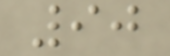90
